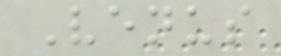Venus
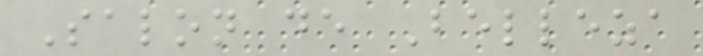Salon de Belleza
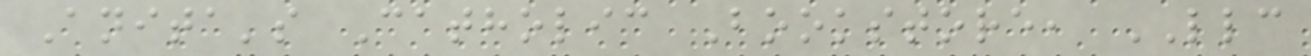Anita's Catholic Bookstore, LLC
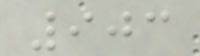903
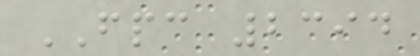FPC 2394
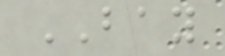BAY
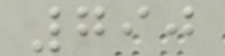790
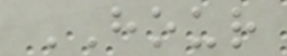HOUR
